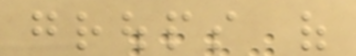groups of
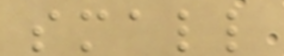small
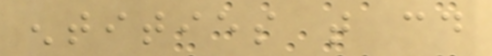entities that could
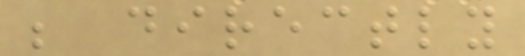be directly
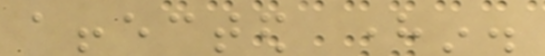affected herein.
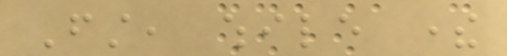First, while there
